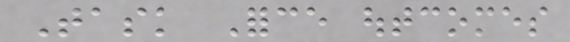Task Force outcomes
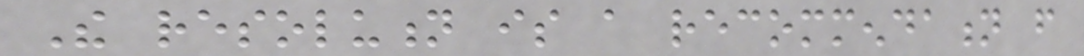The resolution is a recommendation from
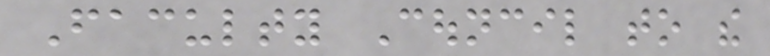Faculty Council to the
